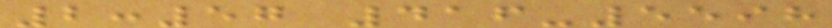2:57 416-5598
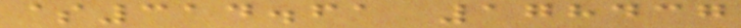$314.61 178437
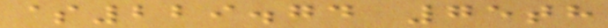$229.74 75th
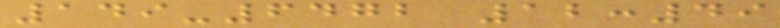149-6472 12:49
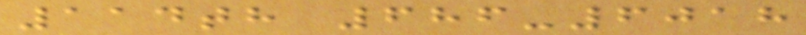114th 686-6018
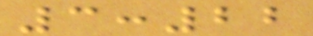3:22
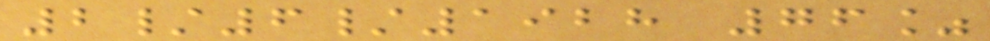2/6/1928 76%
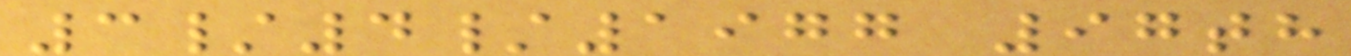3/4/1977 97th
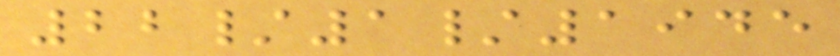22/1/1945
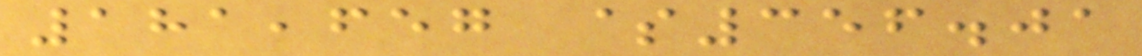181,657 $356.01
